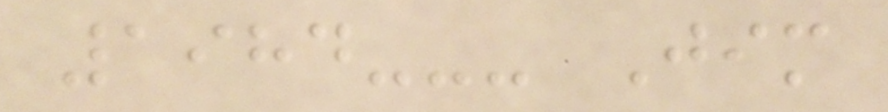1984--- Jim
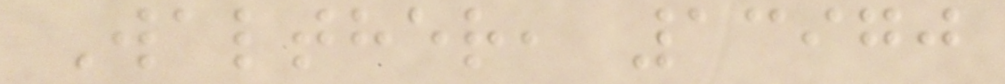Walther, 13970
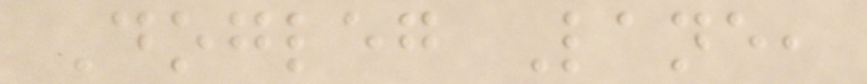Dogleg Lane,
